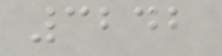3242
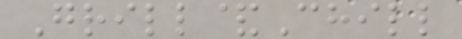Grill&Chill
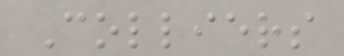Colliers
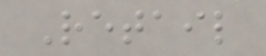Retail
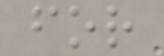for
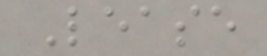Lease
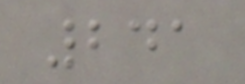241
